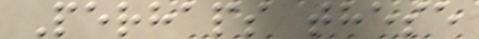Perhaps these
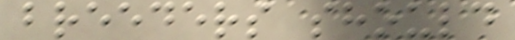breeders should
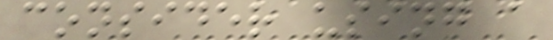consider using a
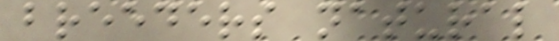breeders natural
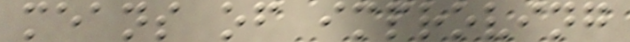means of improving
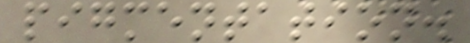pigmentation.
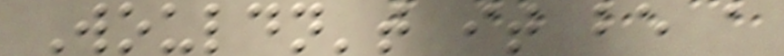Wouldn't it be a
